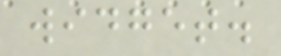widget.
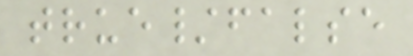true/false
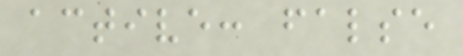active: false
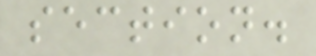section.
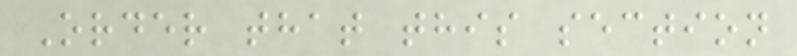Order that this section
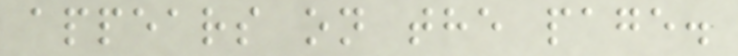appears on the page.
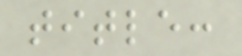title:
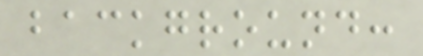background:
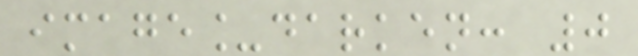image_darken: 0
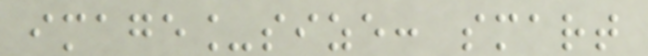image_size: smart
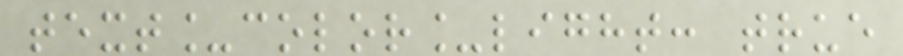text_color_light: true
